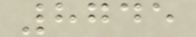8745
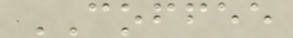COFFEE
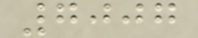7007
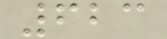623
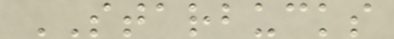STARBUCKS
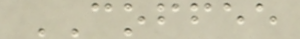COFFEE
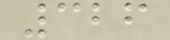326
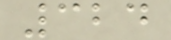324
